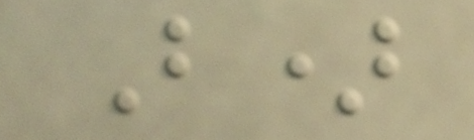B)
